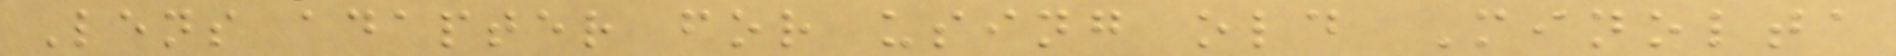Lens adapter for using old Minolta
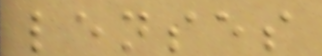lenses
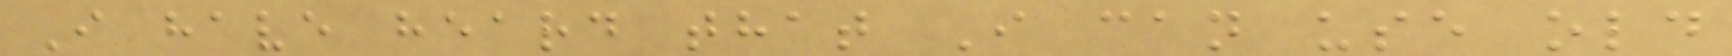I have heard that I can use old
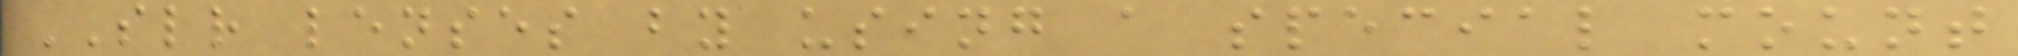SLR lenses by using a special mount
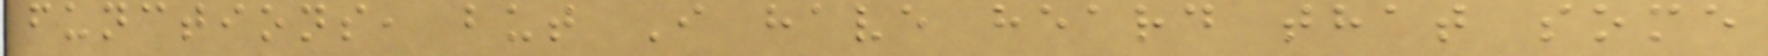functions, but I have heard that some
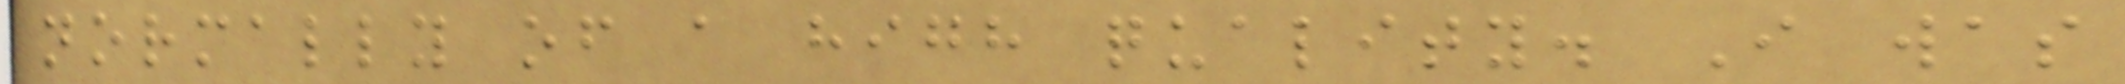normally of a high quality. I was
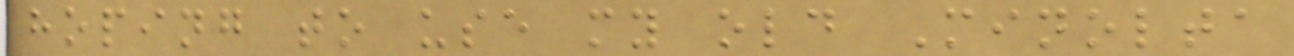hoping to use my old Minolta
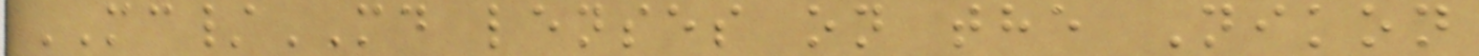MC/MD lenses on the Nikon
